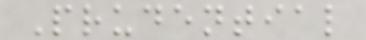Prudential
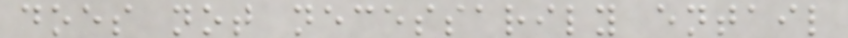does not necessarily entail
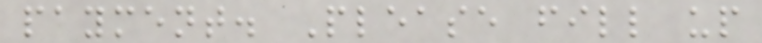payment. Please fill up
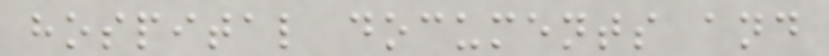hospital documents and
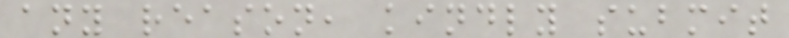any reason, kindly submit
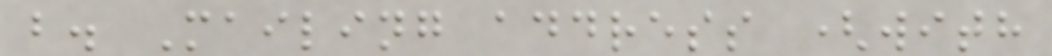b. Mailing address (with
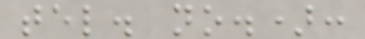tel. no.):
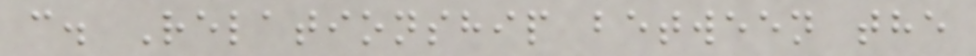c. Relationship between the
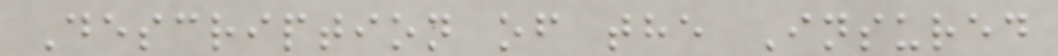Description of the Insured
